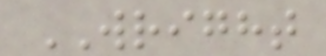WRIGHT
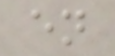en
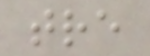tre
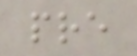pre
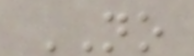NO
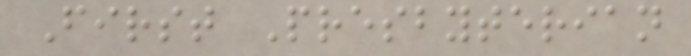First Presbyterian
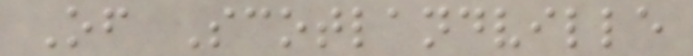Of Scotlandville
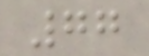77
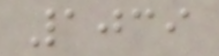1039
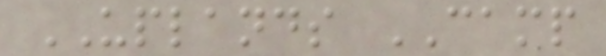UPLANDS CAMP
